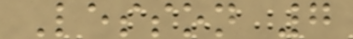Lesson 7
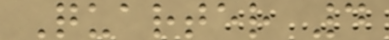Quarter 4
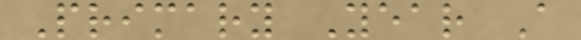Primary Year A
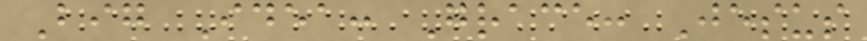Big Idea: Grace: Jesus
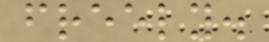freely.
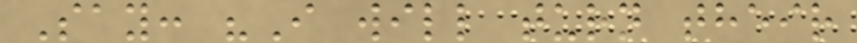Say: "I will turn their
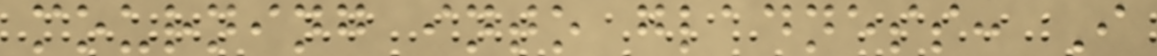mourning into gladness: I
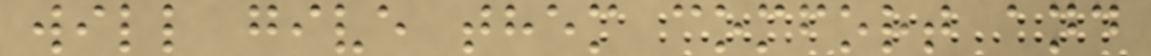will give them comfort and
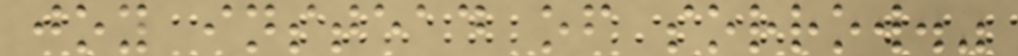joy instead of sorrow."
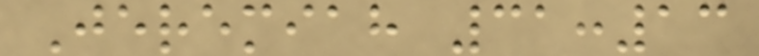Jeremiah 31:13
